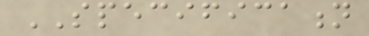SPECIFICATION
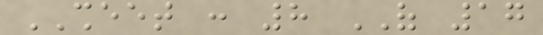SHEET : 8 OF 17
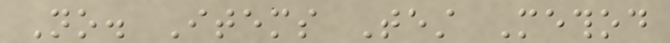No. Items Test Method
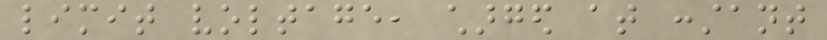limit voltage, charged at constant
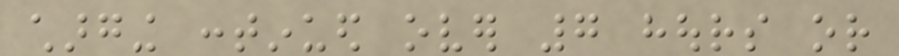charging continued over 7 hours or
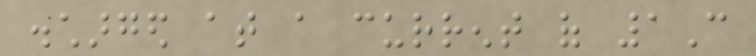discharged at a current of 1C
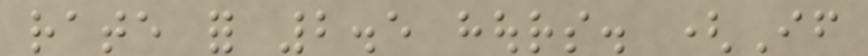rate for 2.5 hours. (If
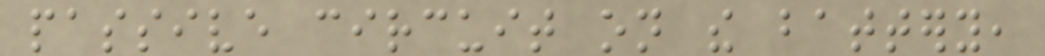passive circuit on the battery,
